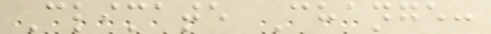Climate Change:
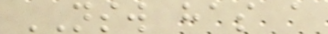NSW has a
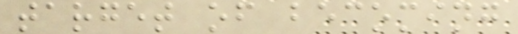target of becoming
